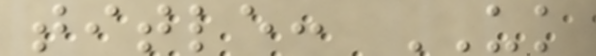title: UK
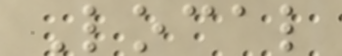Local
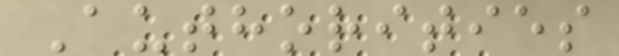Authorities
